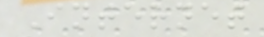Internet
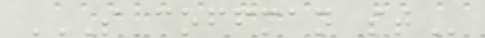S COFFMAN ST
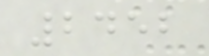2452
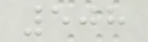508
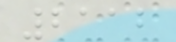2112
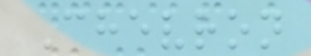Chevron
